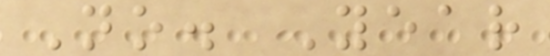No. Year
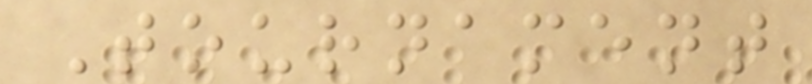Tournament
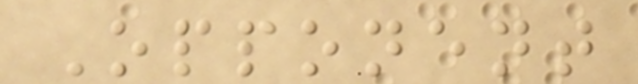Opponent
